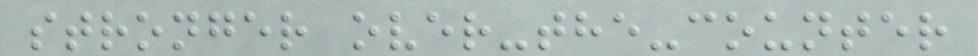stronger over-the-counter
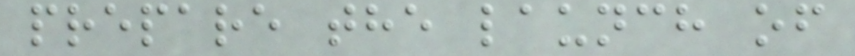prepare the launch of
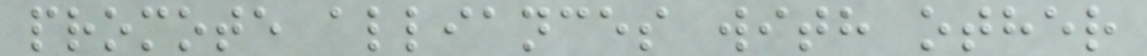promote alliances with other
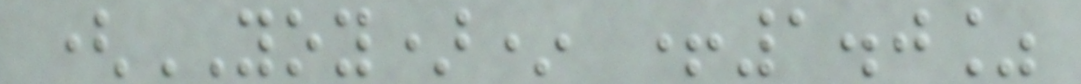(YOY)* +1.0%
